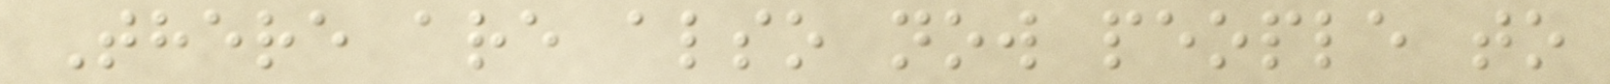There are also now people to
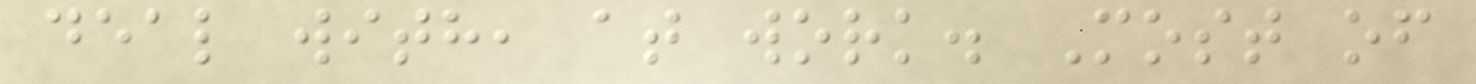deal with, at work. Most of
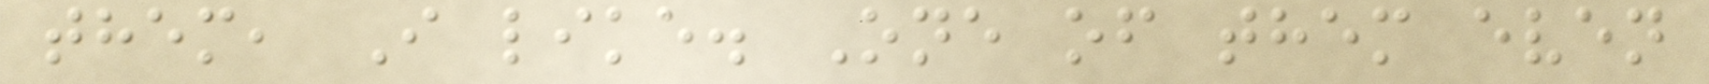them, I like. One of them even
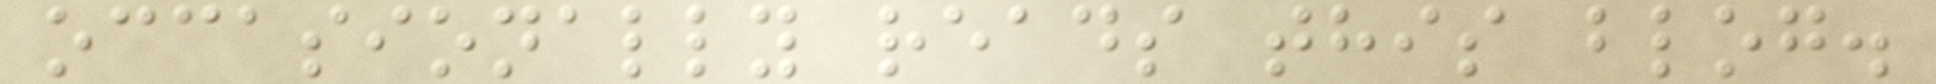occasionally reads this blog.
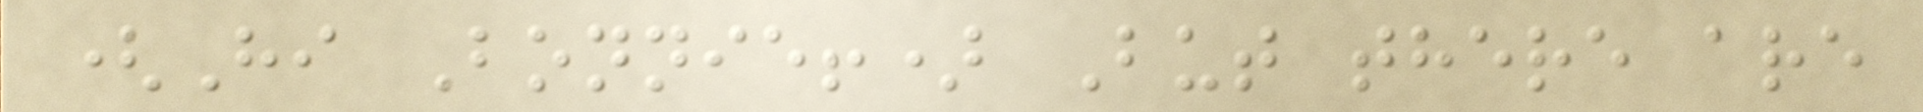(Hi Bonnie!) But there are
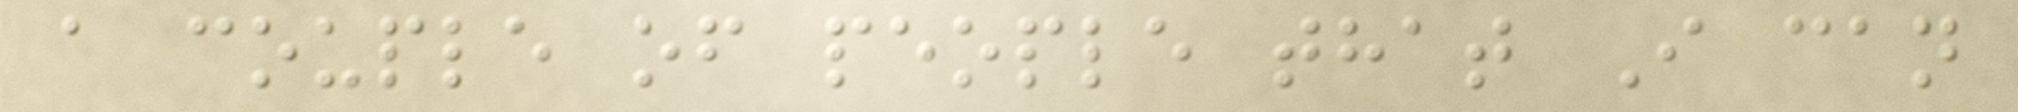a couple of people that I can
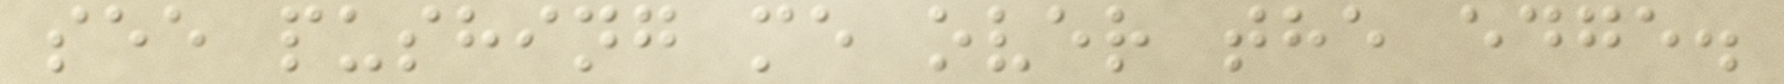see pushing me over the edge.
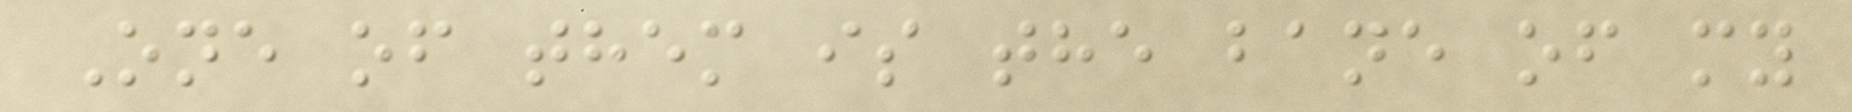One of them is the bane of my
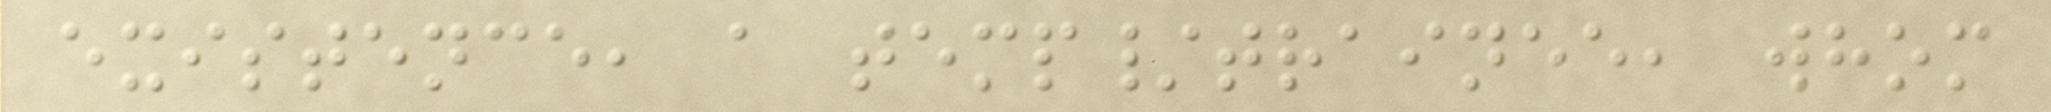existence, a temp/trainee, whom
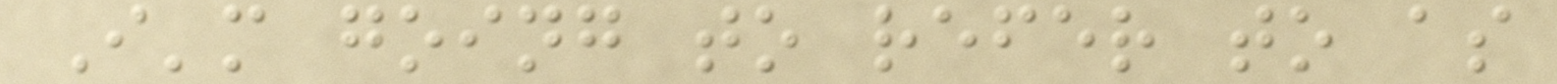I'm going to refer to as
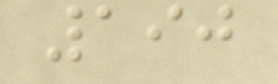190
